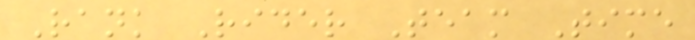Rank Rider Team Time
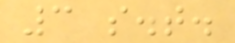3 s.t.
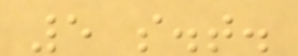5 s.t.
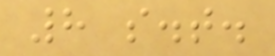8 s.t.
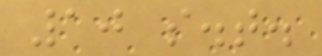10 s.t.
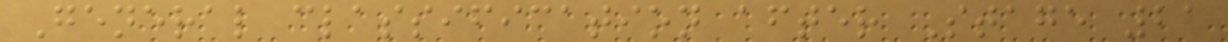General classification after Stage 21
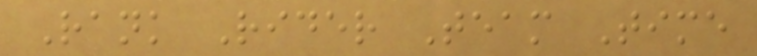Rank Rider Team Time
